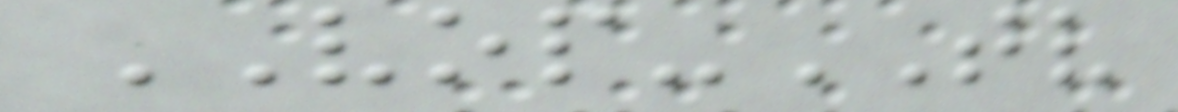VOP-TV
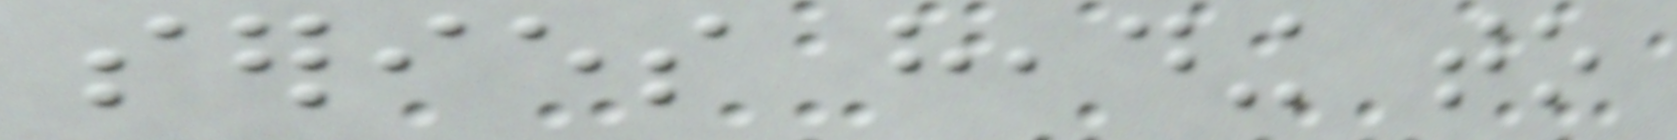series heading to
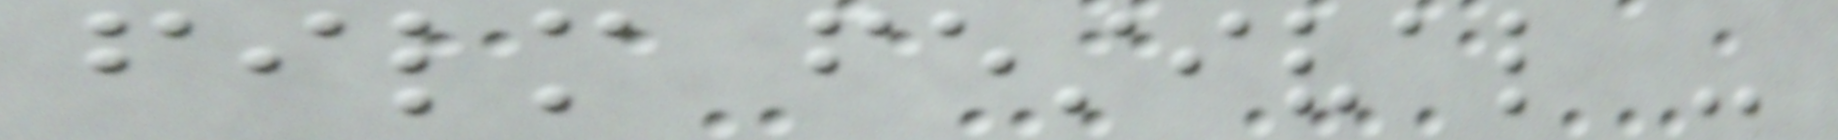film festival -
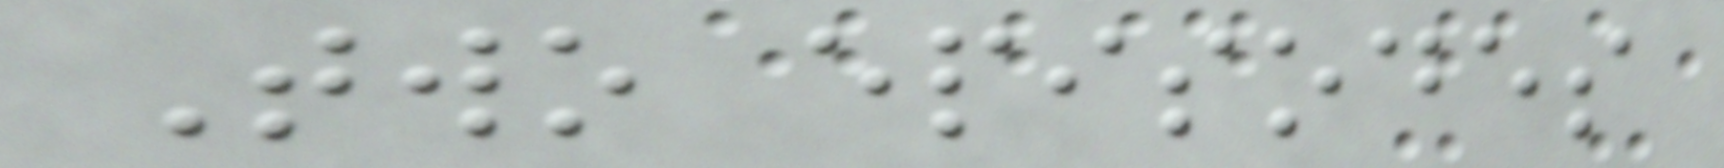Two episodes
